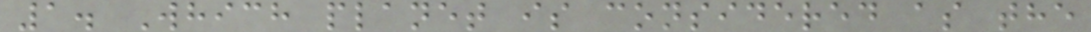1. Which planet is considered as the
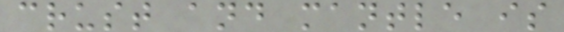crust and mantle is
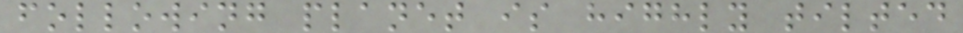following planet is highly tilted
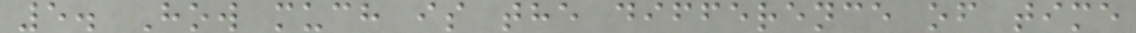5. How much is the difference of time
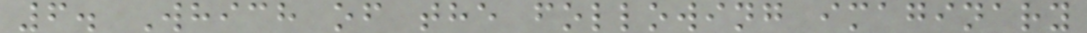6. Which of the following imaginary
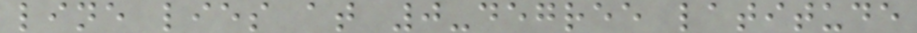line lies at 0-degree latitude
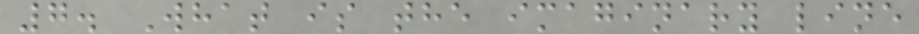7. What is the imaginary line
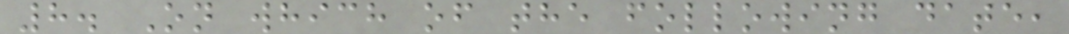8. On which of the following date,
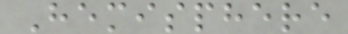Hemisphere
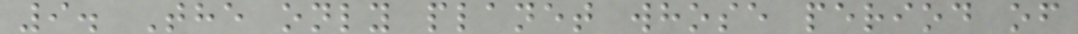9. The only planet whose period of
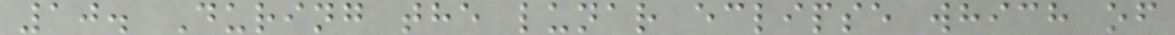10. During the lunar eclipse which of
